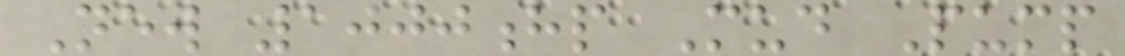New 1000hp Mud Pump
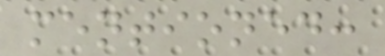mentioned:
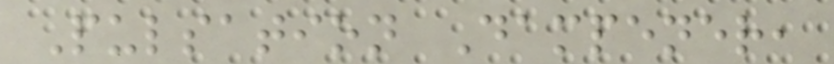Pulsation Dampener,
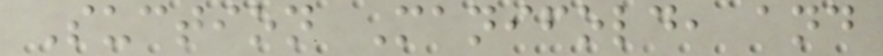Suction Manifold, and
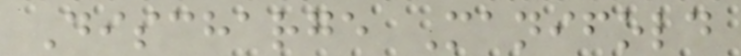Discharge Manifold
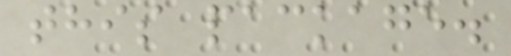this package.
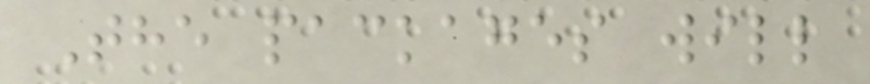The packages will
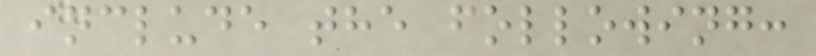include the following:
